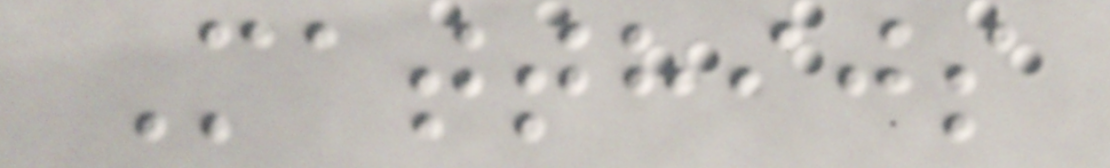Matthijs
